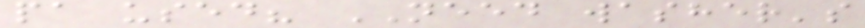pa used? NEED washer's
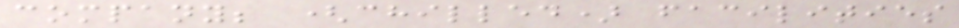company; (chilled) facilities
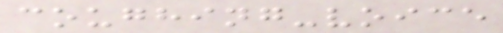coughing-voice
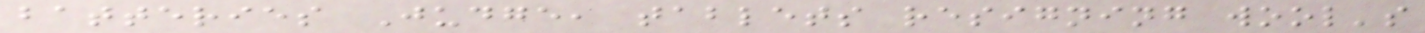batteries Judge, tablets resigning wool's
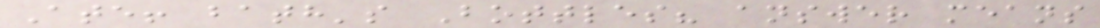Ate! bath's Bottles? answer means
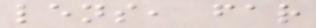lens, far
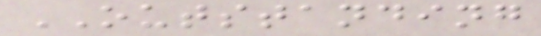OUTSTANDING
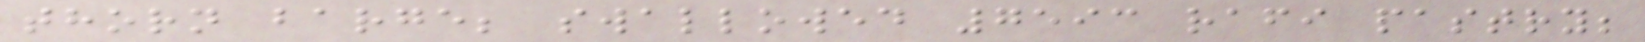thorn barge; swallowed 7593 rafi pastry;
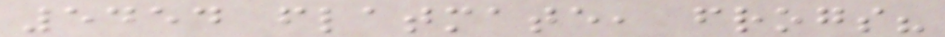5454 flatmate, frogs?
